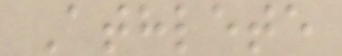Athlete
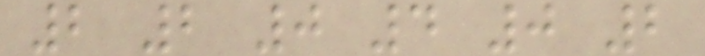2 2 0 4 0 2
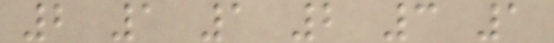2 1 1 2 3 1
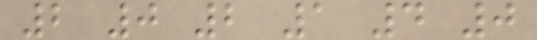2 0 2 1 4 0
